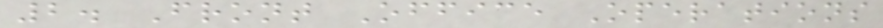2. Front Office Operations
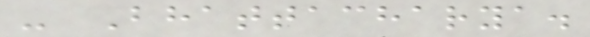- Bhattacharya.
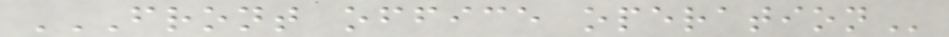FRONT OFFICE OPERATION
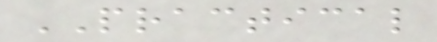PRACTICAL
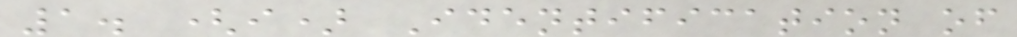1. (i) Identification of
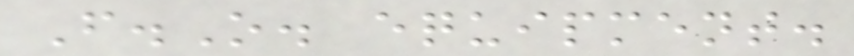F.O. equipment.
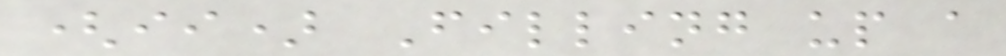(ii) Filling up a
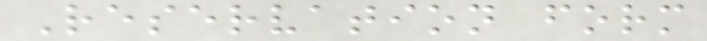Reservation form
